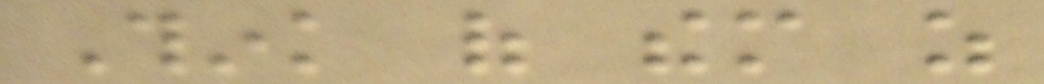Think of them as
